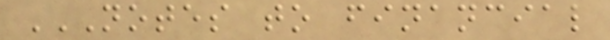NOTES TO FINANCIAL
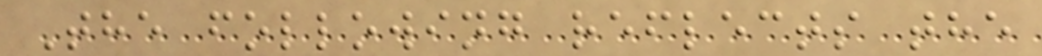The following reflects the
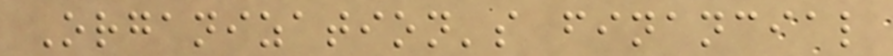Organization's financial
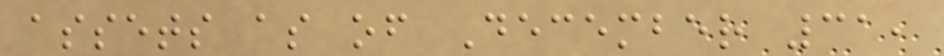assets as of December 31,
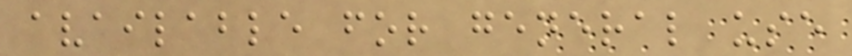available for general use
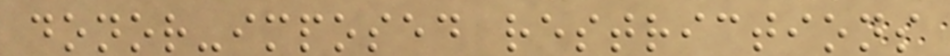donor-imposed restrictions
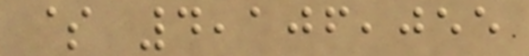$ 4,106,055
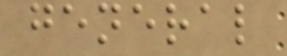general
